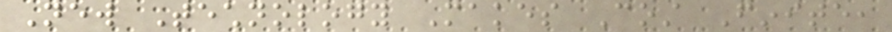New Technology Makes Cost Finite,
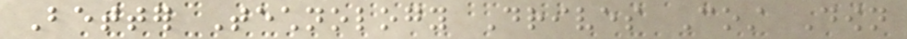Better Technology Drives Cost Down
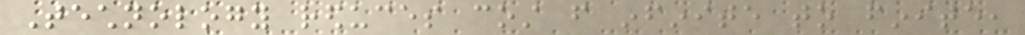Technology reduces cost from infinite to finite,
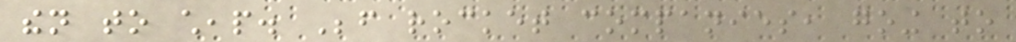then to cheap. Before rocket companies, going to
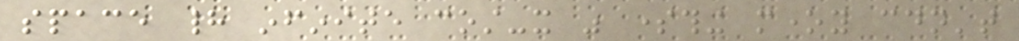space had infinite cost-it was something money couldn't
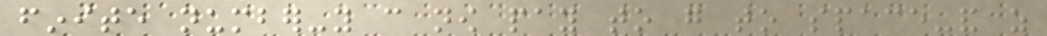finite number-you can now pay to go to space-and as
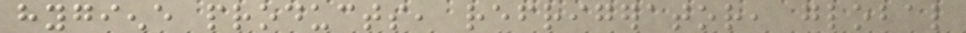hygiene products, refrigerator, global
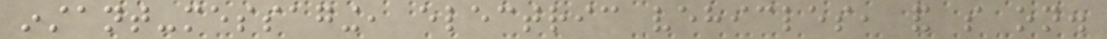instant-messaging, electric vehicles, and so on.
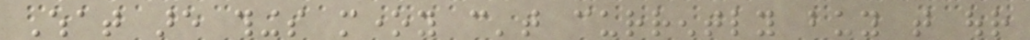What are things money can't currently buy that our
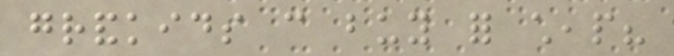grandkids can buy for cheap?
